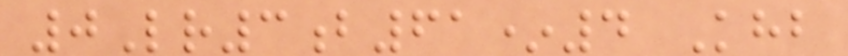0Lr3b61*4 Khb
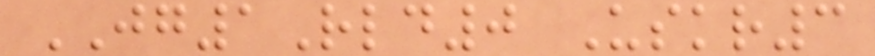JG1Rld0 Uskr3
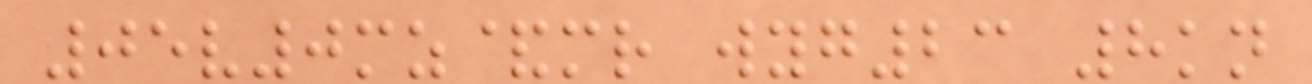05v0mz&mr wyg23 8kn
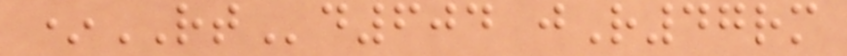*RTd604 jR47rm
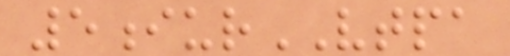5iurVTPA
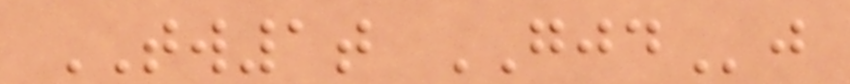TW1t GJDj
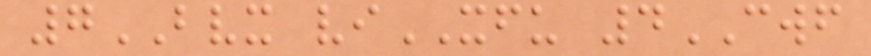7BVX viXFU 4CWF
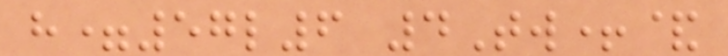h=57l6 4Tw+&
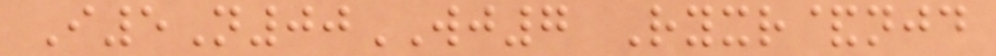I5N00WJ7 Ryxr&njd
